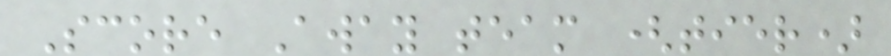Score Away team (tier)
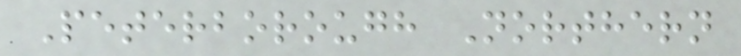Peterborough Northern
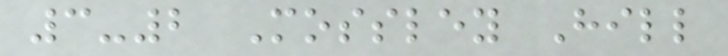3-2 Mossley Hill
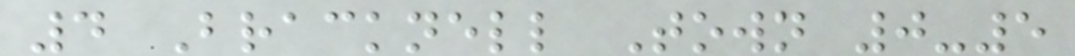4 Bracknell Town 0-5
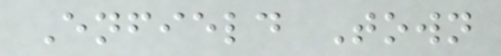Enfield Town
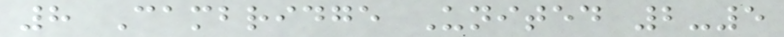8 Cambridge United 2-5
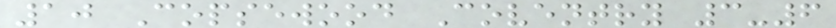10 Copsewood Coventry 3-6
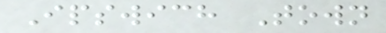Ipswich Town
